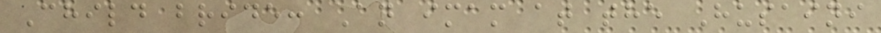Child bride: An imam at the Husaini
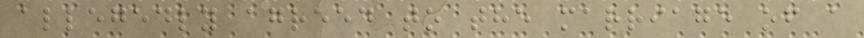allegedly agreed to the marriage of a
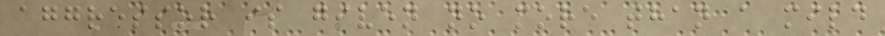aggressor is given no more than a mild
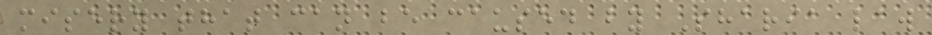misery that can be caused by Sharia law
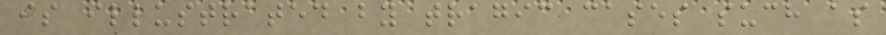is illustrated by tragic cases such as
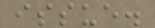issue.
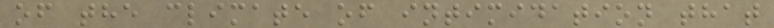of the climate of intimidation that
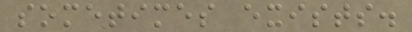sometimes exists.
